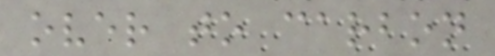over to carbon
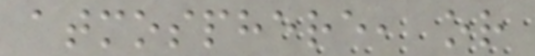atmosphere, or
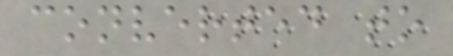converted to
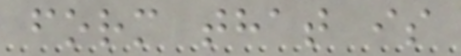form that is
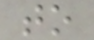to
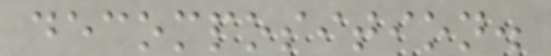decomposition.
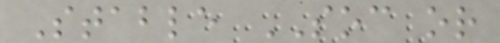Stable SOC or
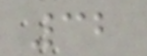32
